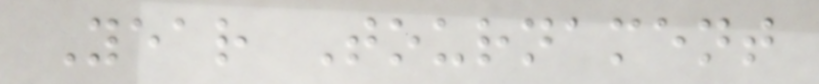Year Tournament
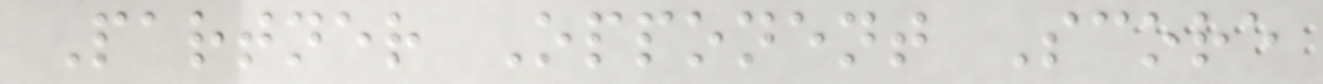Partner Opponent Score
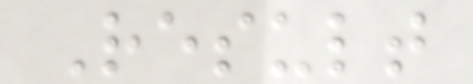Result
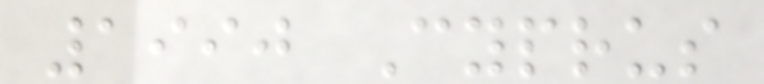1990 Cyprus
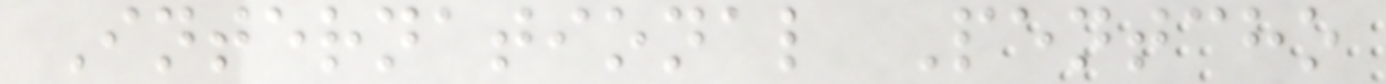International Pentcho
